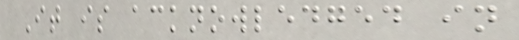It is acknowledged in
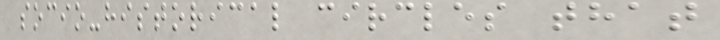socio-historical circles that
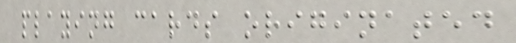playing cards originated
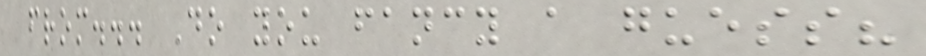from... Do you fancy a guess?
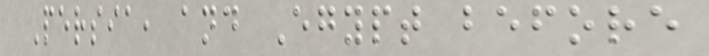Persia, and Egypt before
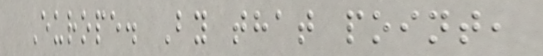Europe. By that point,
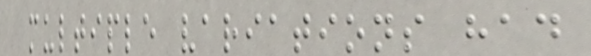multiple variations had
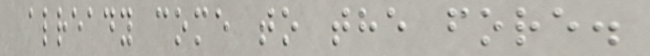already come to the fore.
